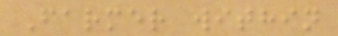Farmer within
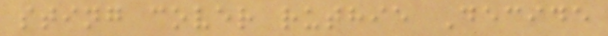sting cover ruthie Decide
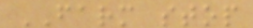FARM stop
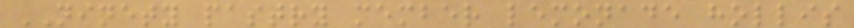NINETY pastry member lemonade hollis
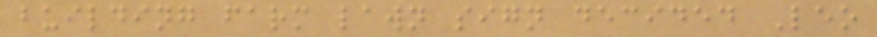building farm lawn sign decided Leo
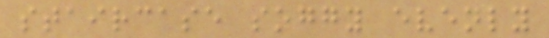staircase soggy evenly
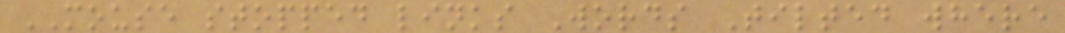MOUSE stopped links Words Tilted where
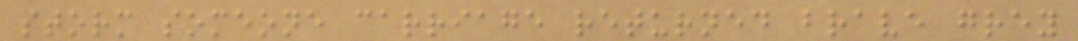storm someone carriage returned brave grey
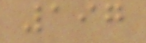197
